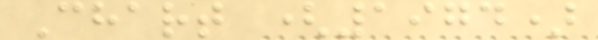Chart (1974)
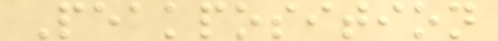Peakposition
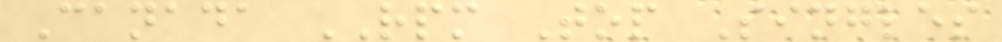Canada RPM Top Singles
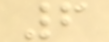6
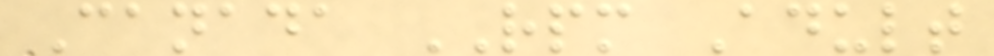Canada RPM Adult
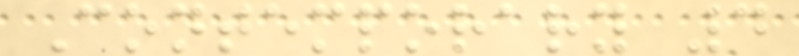Contemporary 4
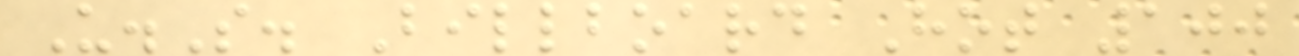U.S. Billboard Hot 100
